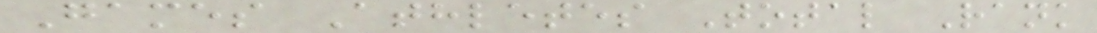Games Athletes Total Rank
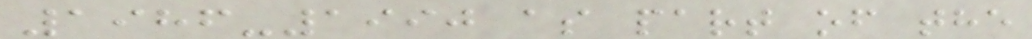1986-1990 as part of the
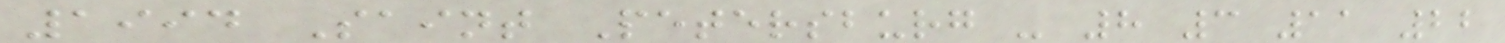1994 Saint Petersburg - 8 3 11 22
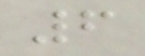6
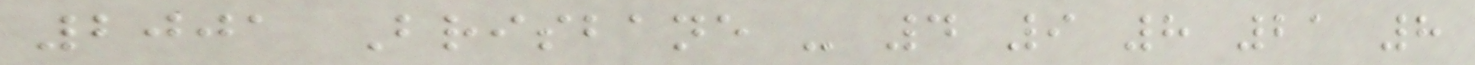2001 Brisbane - 4 9 8 21 8
